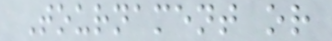Tournament or
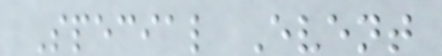Special Event
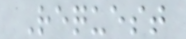Request
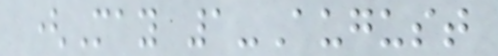(May 1-August
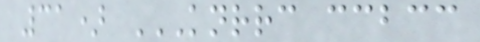31) KNRRC CCBCC
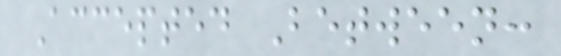Accepted Between:
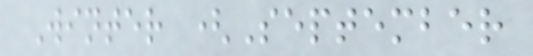Winter (September
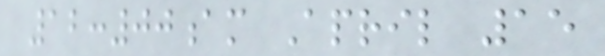12:00am April 15
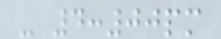- 4:00pm
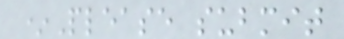*Please submit
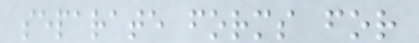separate forms for
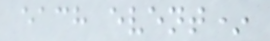each event*
